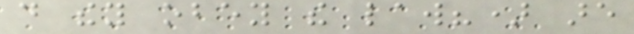do they obey the law?) are
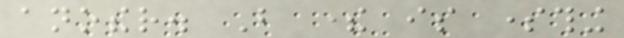another. But there is something
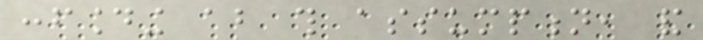confounding about this assumption, and
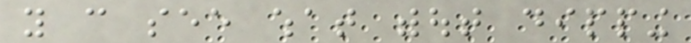you can see what without dipping
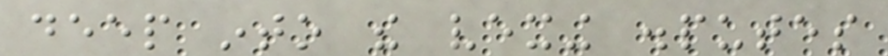deep into the vexing disputes
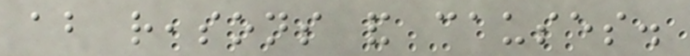about reasons and causes.
